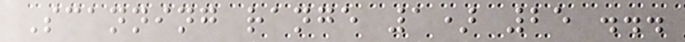Scanning range 1) 25 ...
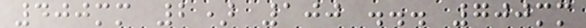400mm 2) 100 ... 700mm
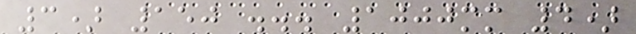3) 150 ... 1000mm 4)
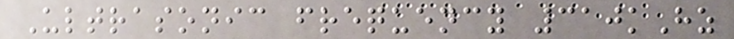Ultrasonic frequency 310kHz
